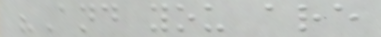"And you are
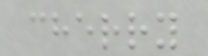cherry
